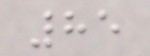85
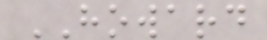HOWARD
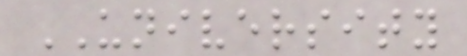UNIVERSITY
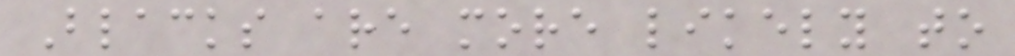Blacks are more likely to
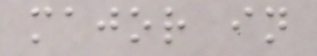major in
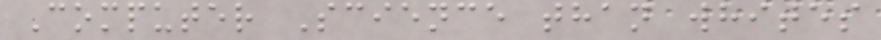Computer Science than whites
